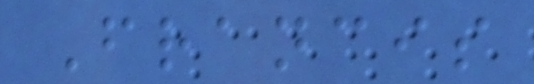Francis
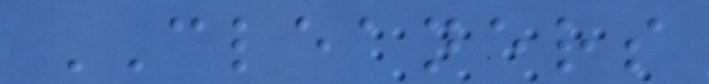CLEANERS
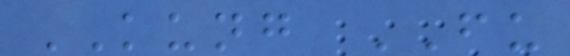KUNG FU
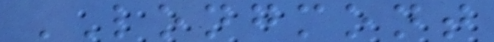LONGMONT
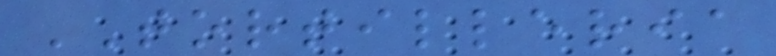TORTILLERIA
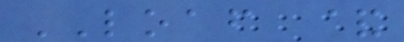LOAF &
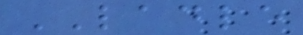LADLE
